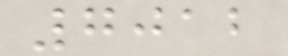7012
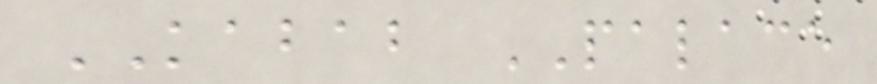KABAB PALACE
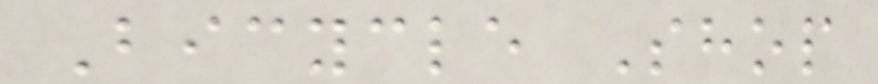Bicycle Shop
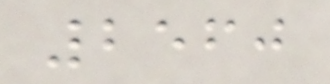2560
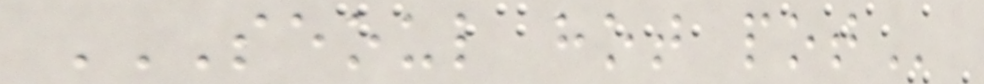SEOUL HOT POT
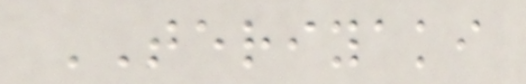TERIYAKI
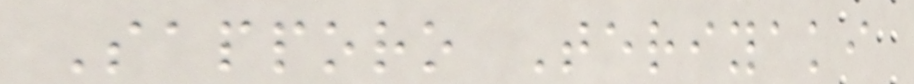Sapporo Teriyaki
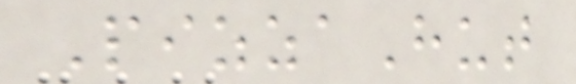PizzaHut
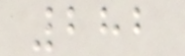282
